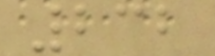232
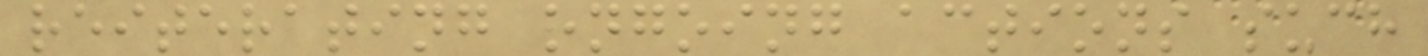reiterating ongoing actions such
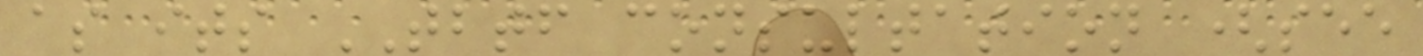as its TBTF consultation (see
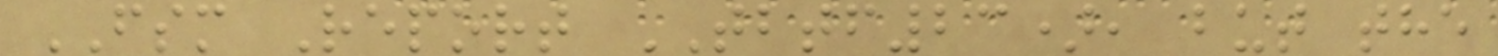FSM Report TBTF23), but the
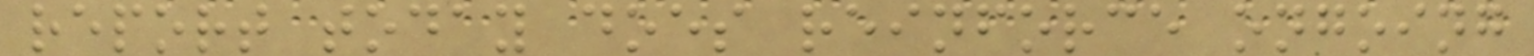report today does reinforce ongoing
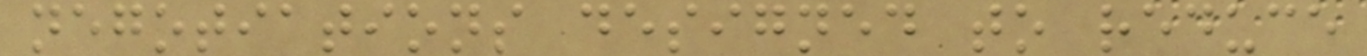negotiations designed to reduce
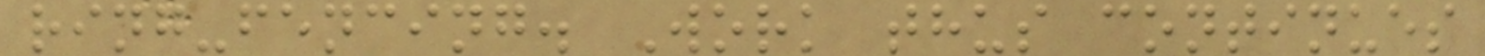ring-fencing. Work thus continues
